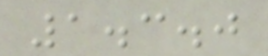1.3.0
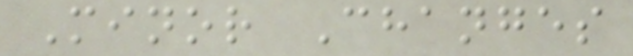Minor Changes
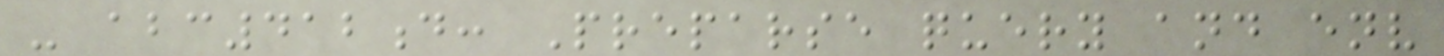- abc412d: Preparse query and env
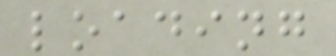loading
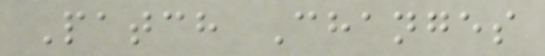Patch Changes
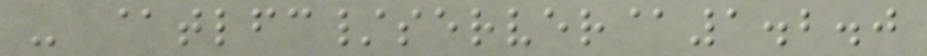- @tlfc/server@1.2.0
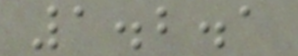1.2.1
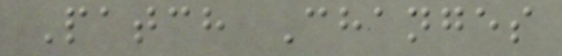Patch Changes
